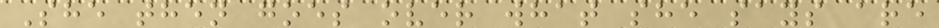She then goes over what she says are
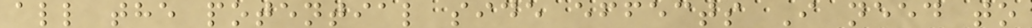all the potential side effects I need to
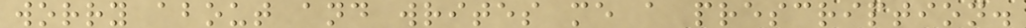worry about and writes me a prescription.
